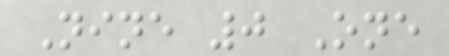Nine 0 One
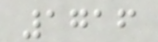1716
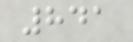841
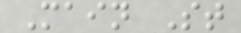Main St
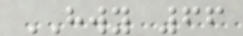HWY 66
